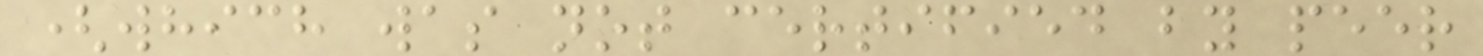(which was not certified by peer
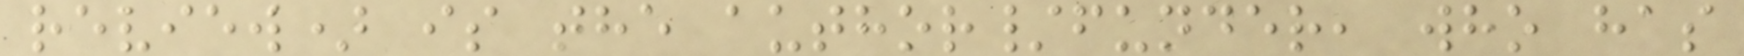review) is the author/funder, who has
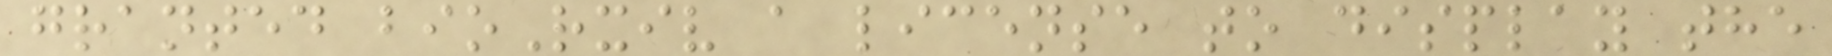granted bioRxiv a license to display the
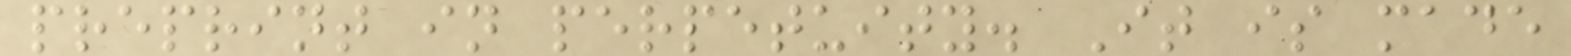preprint in perpetuity. It is made
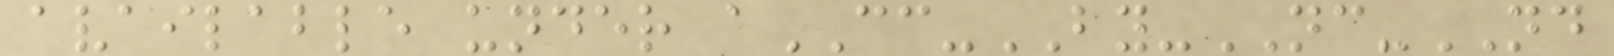available under aCC-BY-NC-ND
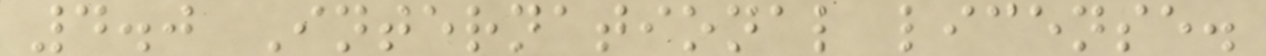4.0 International license.
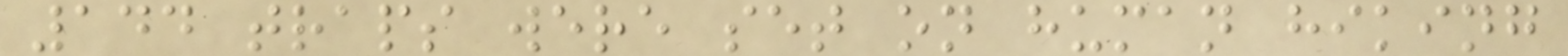144 traps were set on human hiking
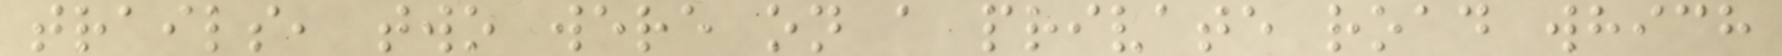trails, two were on a private road which
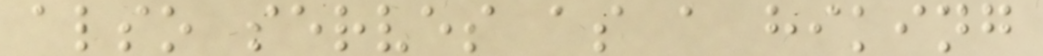also serves as a hiking
